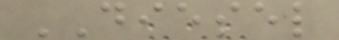DIESEL
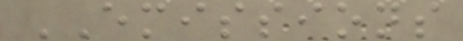EMISSIONS
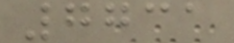7731
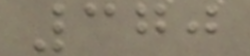370
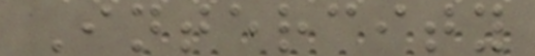Intercity
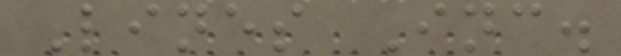Lines Inc.
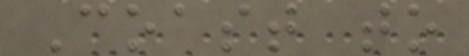Coast to
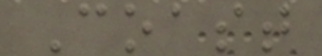Coast
